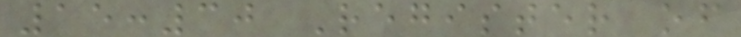15:30 Register of
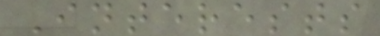Interests
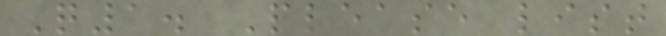Q1. Please list
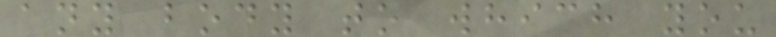any body to which you
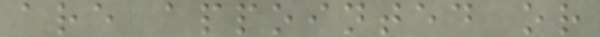are appointed or
